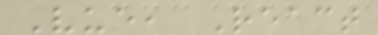Vue, React
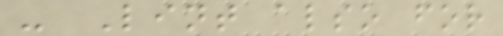- Lint also for
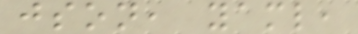json, yaml,
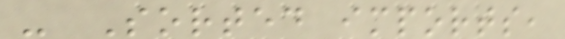- Sorted imports,
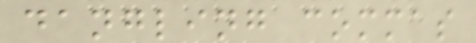dangling commas
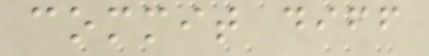commit diff
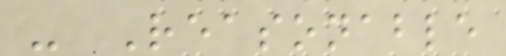- Reasonable
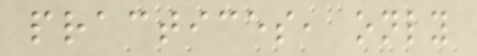practices, only
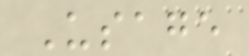Usage
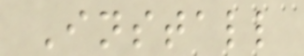Install
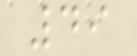49
